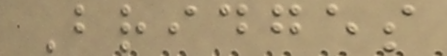Bridges
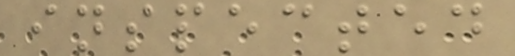inspected
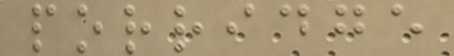porridge
